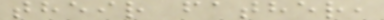their father,
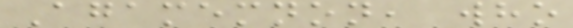Agamemnon, who
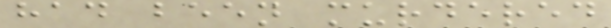had been murdered
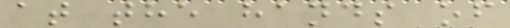at the hands of
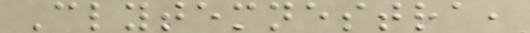Clytemnestra,
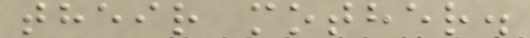their mother.
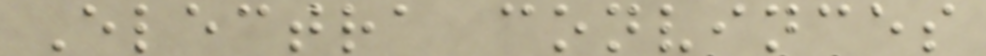Electra convinces
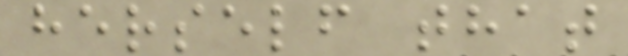herself that
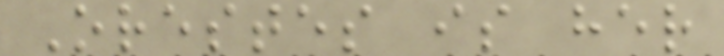Orestes is her
